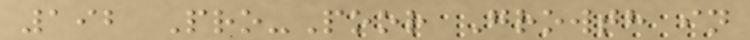192 Pro-Poor Growth in
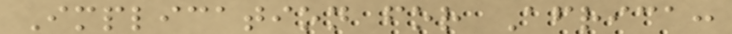Implication for Africa:
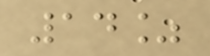14%
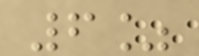6%
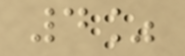4%
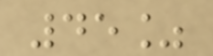45%
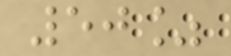50%
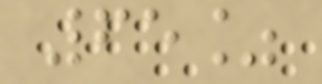65%
